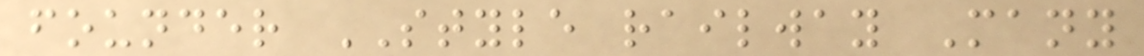founder STYLE railway Many
